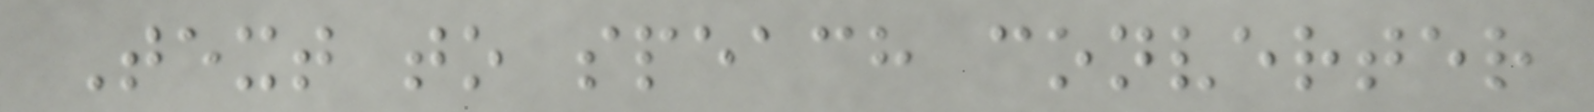Text to speach converter
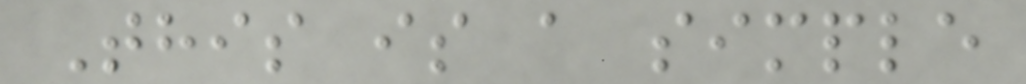This is a simple
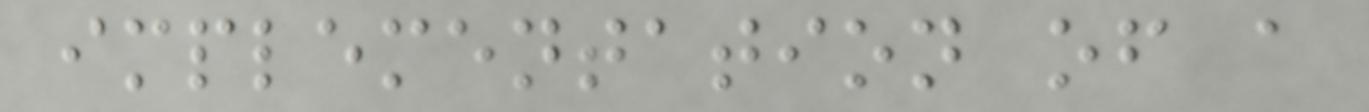implementation of a
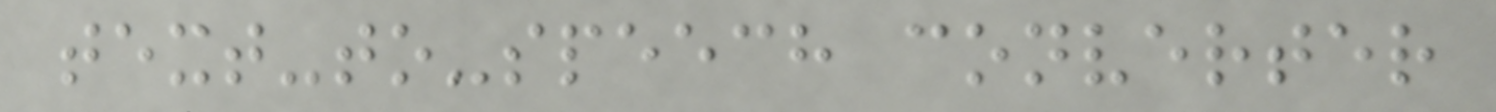text-to-speech converter
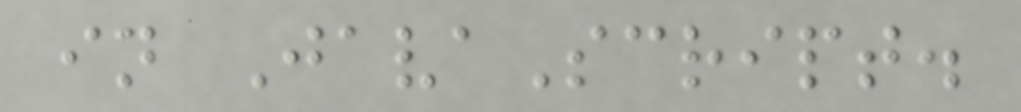in JavaScript.
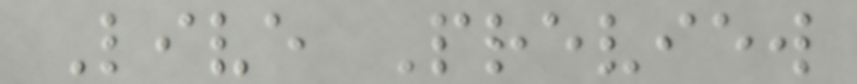Live Preview
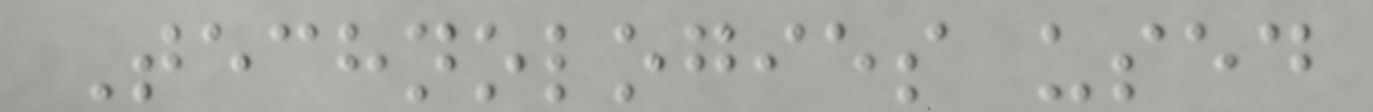Technologies used
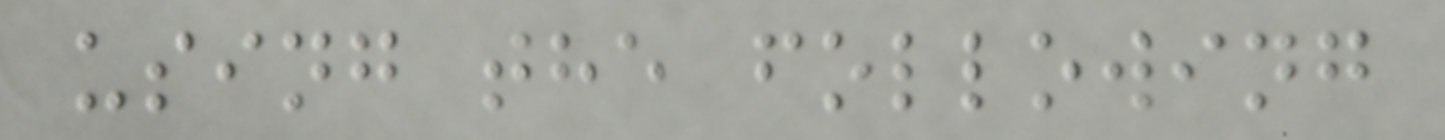using the following
